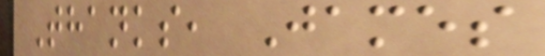Thanks, James
